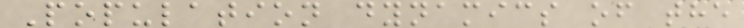Population dynamics of the
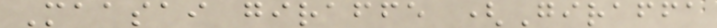Maasai giraffe (Giraffa
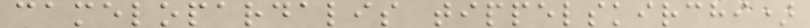camelopardalis tippelskirchi)
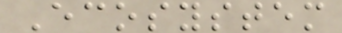Ecosystem
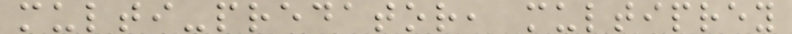multi-predator, multiprey
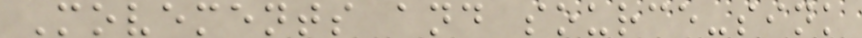Movements and source-sink
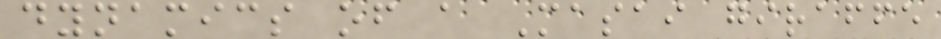dynamics of a Masai giraffe
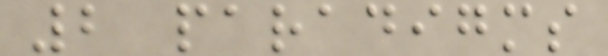2 paradigms
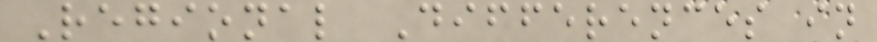Regional Differences in
